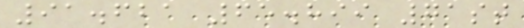91.621 65.899 71st
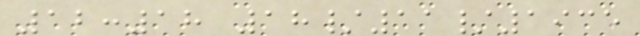12:18 18/11/1935
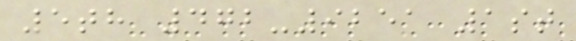5th 472-9251 1st
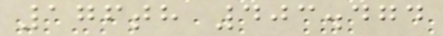176th 403.474
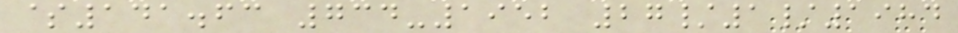$141.63 734-1952 27/1/1984
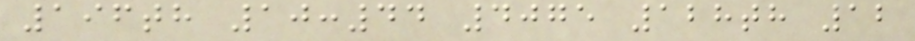196th 10:44 4075 128th 12
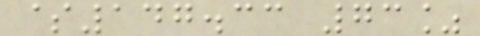$147.33 73%
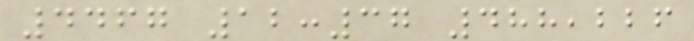4467 12:37 488,226
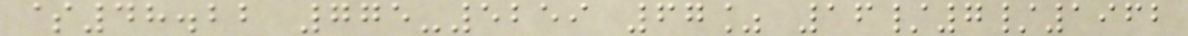$48.22 775-5259 67% 16/7/1962
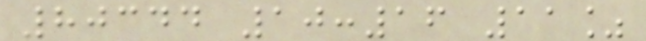80344 10:16 11%
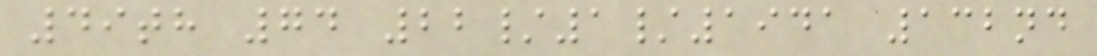49th 74 22/1/1941 132nd
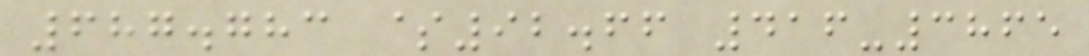687.783 $92.66 416-3865
